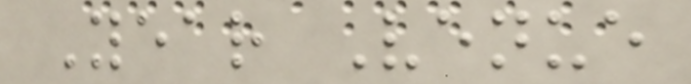Year Venue
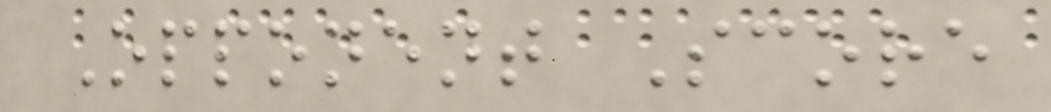Opponent Score
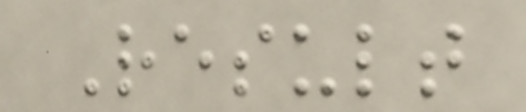Result
